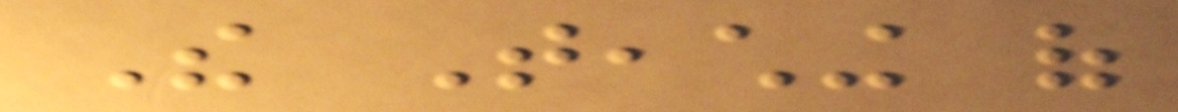The Teaching of
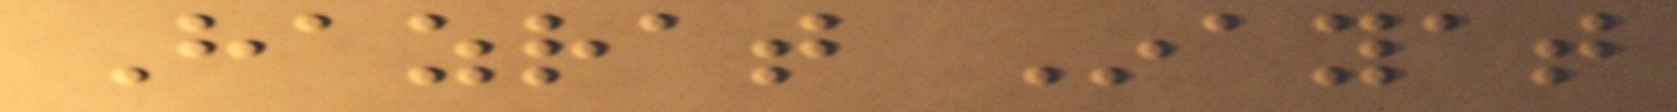Hazrat Inayat
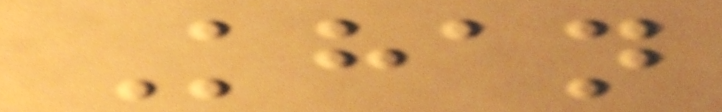Khan
